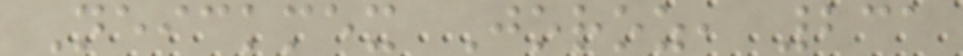Neickmex Joroz, 231
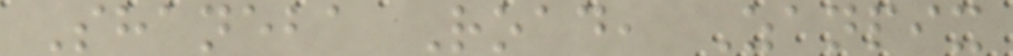Shaneba Road, Zanpix
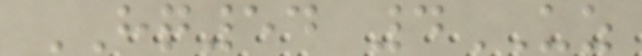HQ54 4UZ
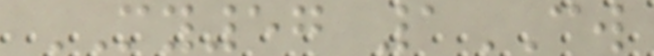MY57 1CW
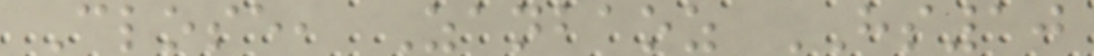Close, Zanbaoz HS10
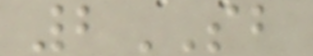2SB
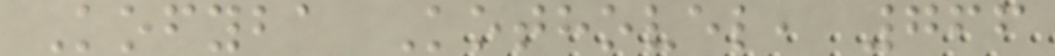Kofyba Kothovel, 766
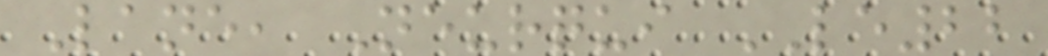Lane, Neurqui LE22
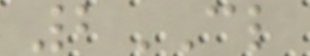2CL
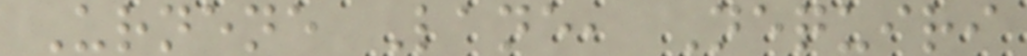Urnene Lane, Nequiri
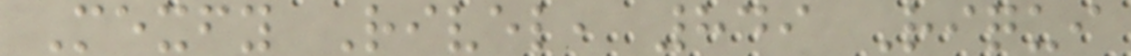Mexfy Rivel, 849 Riqui
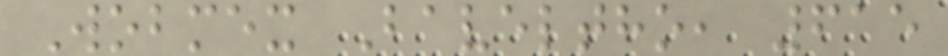Wobmex Baveltho, 615
